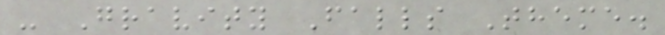- Gravity Falls Theme.
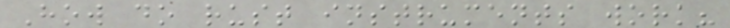How do rust instruments work?
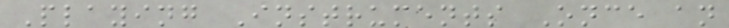Playing Instruments Once an
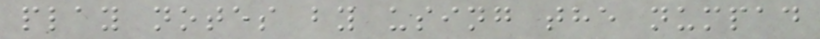play notes by using the numpad
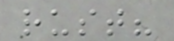rust?
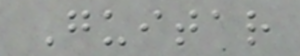Guitar
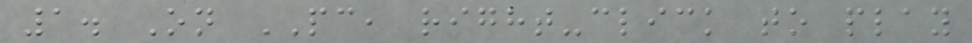1. On PC, right-click to play
